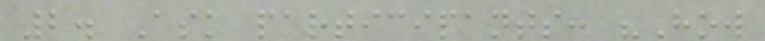2. Ask participants: "How
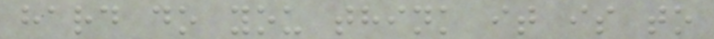hard do you think it is to
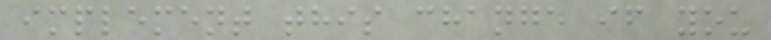implement this change if you
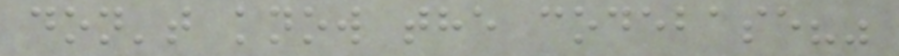don't know the codebase?"
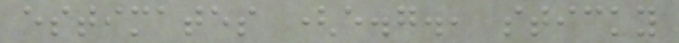estimates (e.g., sticky
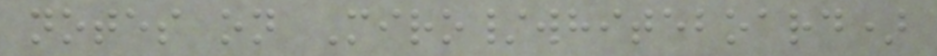notes on Miro/whiteboard)
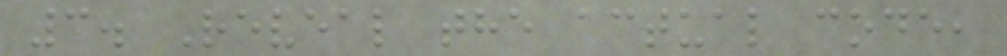3. Reveal the actual code,
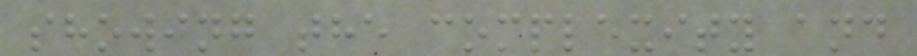showing the complexity and
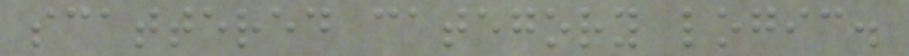scattered category logic.
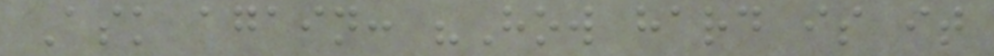Ask again: "How hard is it
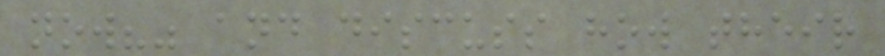now?" and discuss how their
